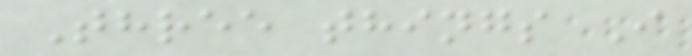Three things I
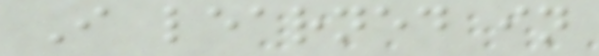I learned in
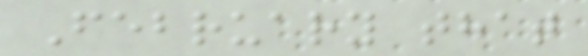February that
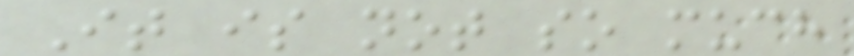It is not so much
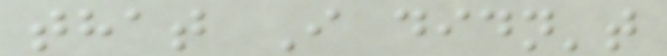that I didn't
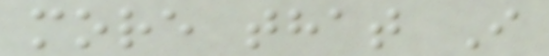more that I
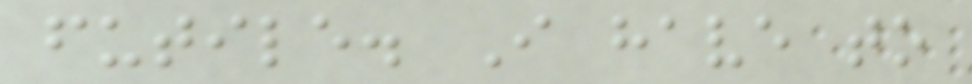futile. I have to
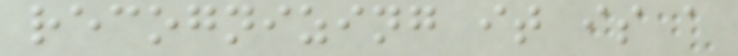recognizing it is a
